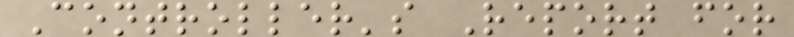Controller's Report for
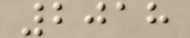2018
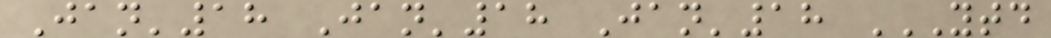Jan'18 Jan'18 Jan'18 YTD
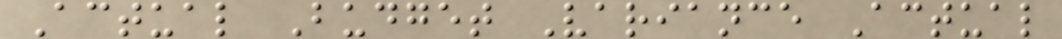Actual Budget Variance Actual
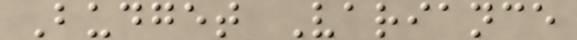Budget Variance
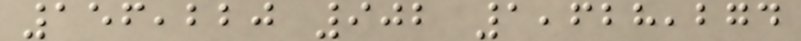156,220 902 1,628,274
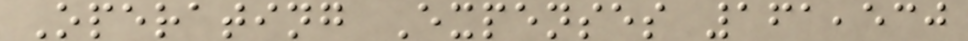Operating Expenses 161,530
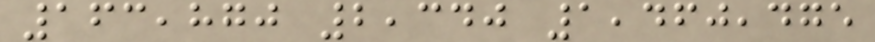163,870 2,340 1,460,475
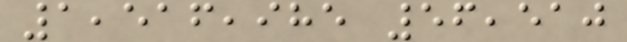1,516,985 56,510
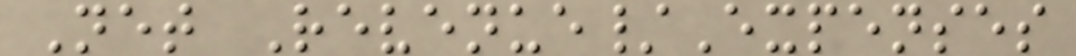Net Revenue/Expenses
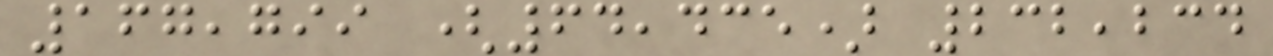167,799 (64,435) 232,234
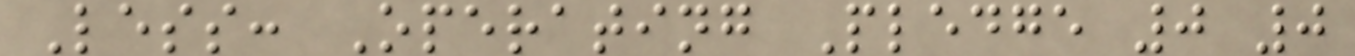Less: Operating Pledge 0 0
